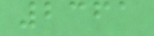2361
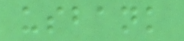usbank
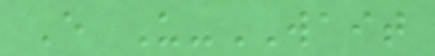E U-WAIT
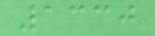1330
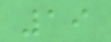19
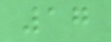17
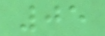05
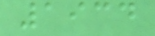1934
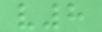v8
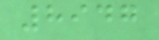8947
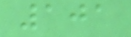101
